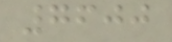7600
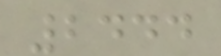2444
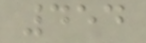454
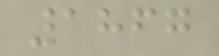1867
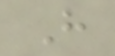H
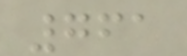761
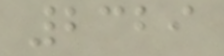2329
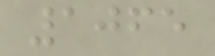1065
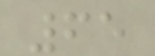65
